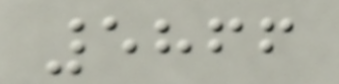5866
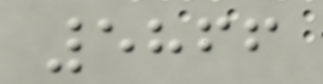5866
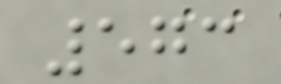573
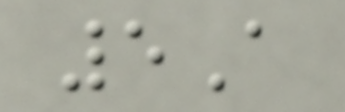5A
